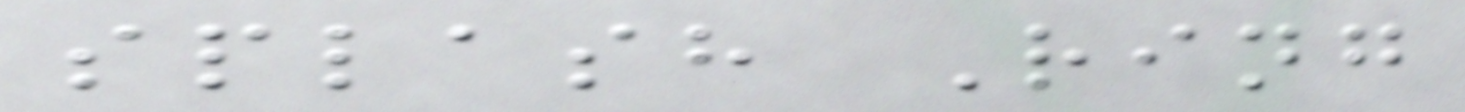splash Ring
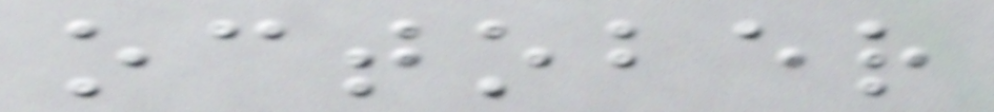october
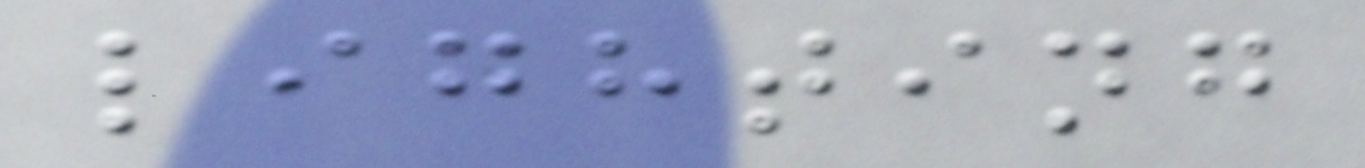lighting
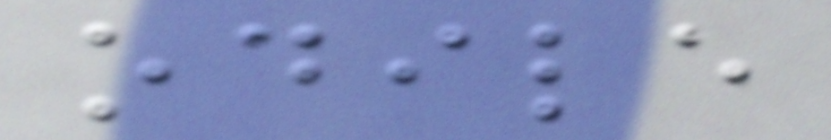odile
